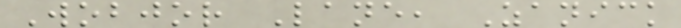Wobjor Lane, Zanick
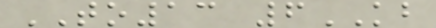TO13 6KB
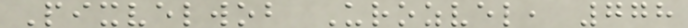Pixvelwob Urozvel, 778
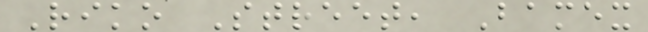Riko Street, Bamex
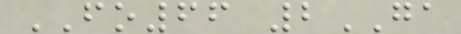FO66 2GA
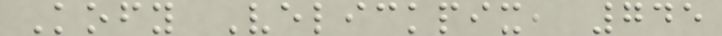Kofy Velickpix, 745
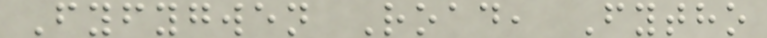Fyfygwen Road, Fytho
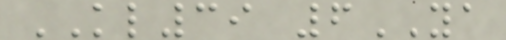KL39 6YA
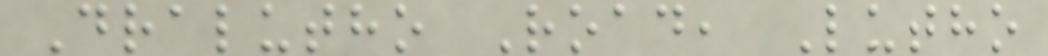Dralutho Road, Lutho
